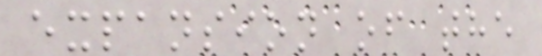expansion of the
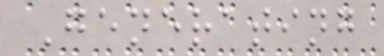Generating
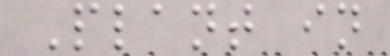Plant in
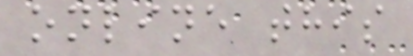online this
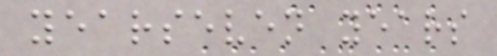yearseven years
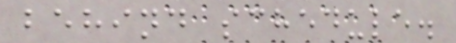behind schedule.
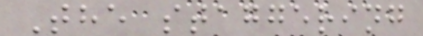The staggering
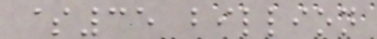$35 billion
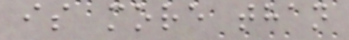is more than
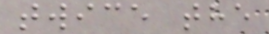twice the
